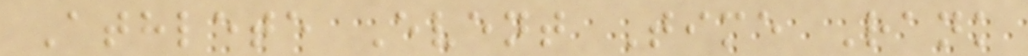Athlete Event Time Rank
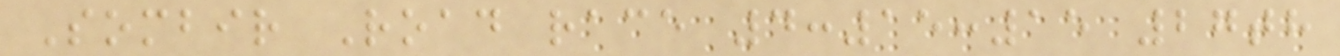Sombir Road race 4:15:15 27th
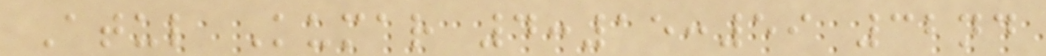Atul Kumar 4:15:59 32nd
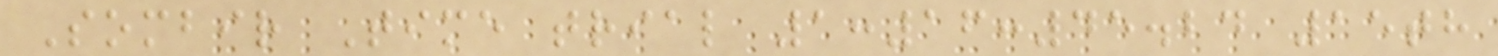Sombir Time trial 1:16:45.24 15th
